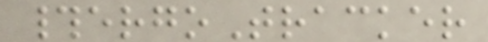#ergoTracker
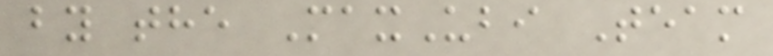by the MaxUbi Team
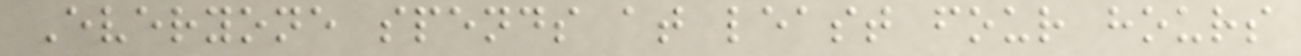Everyone spends at least four hours
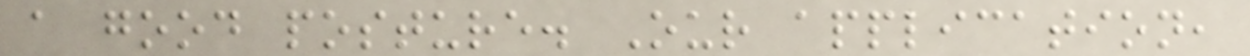a good posture. Our application,
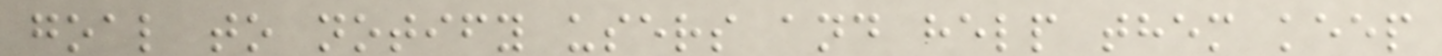goal to notify users and help them keep
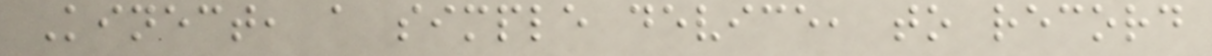Kinect, a simple device, to record
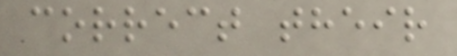correct their
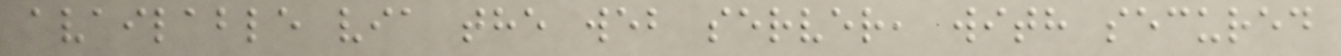available via the web server, with secured
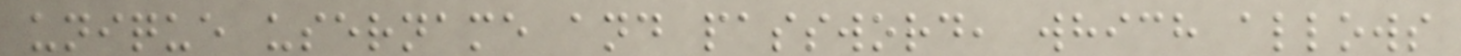unique username and password, which allows
